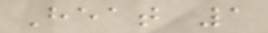Heat 1
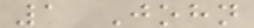1 John
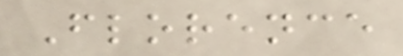Florence
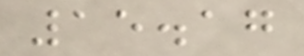15.17
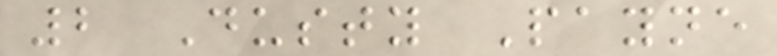2 Dusty Payne
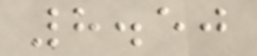8.50
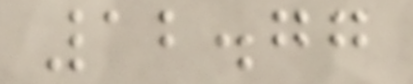12.77
